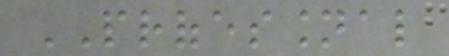PROFESSIONAL
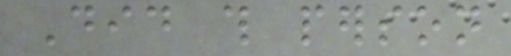Did this person
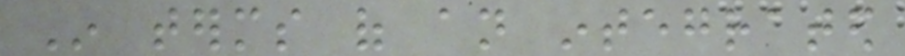In terms of an integrated
